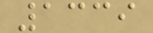1339
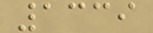1339
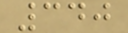340
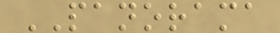PANORAMA
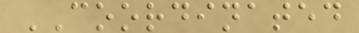COORDINATED
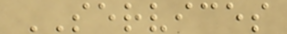SERVICES
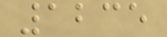1235
